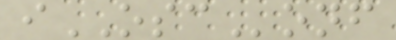iOSConf
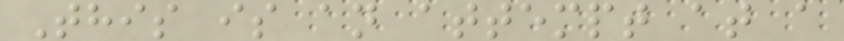This is an attempt at a
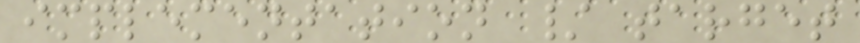implementation / target
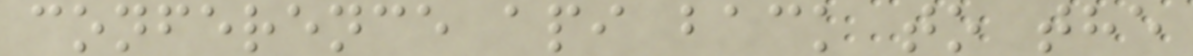conference api back to the
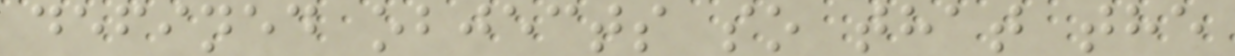defined objects so that the
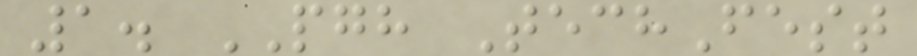1. PGH TechFest
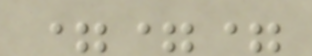===
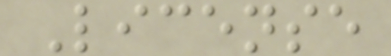License
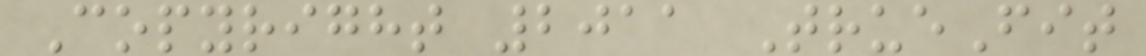Copyright 2011 TrueFit
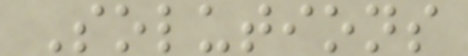Solutions
